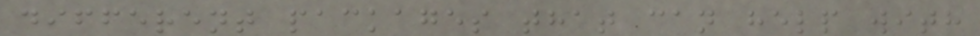different packages that can help with
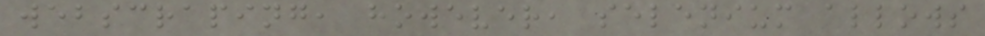webscraping, however, selenium allows
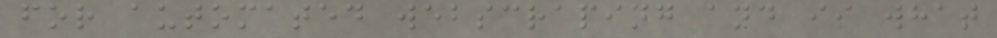for automated webscraping and is what
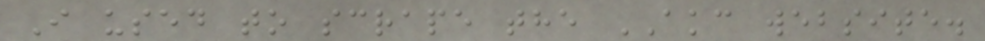I used to scrape the AKC website.
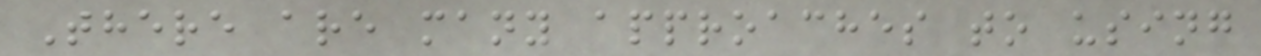There are many approaches to using
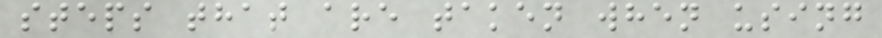steps that are taken when using
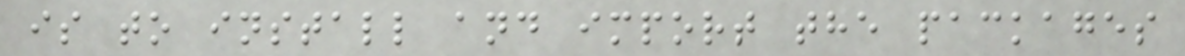is to install and import the packages
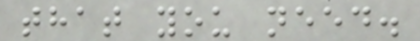that you need.
